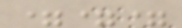===
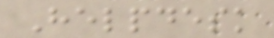Helpdesk
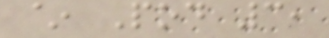~ Pod 3,
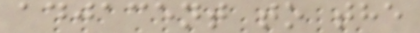adjacent to the
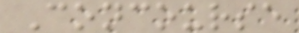Concourse
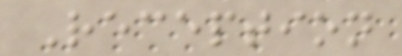Reception
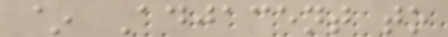~ Adjacent to
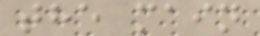the main
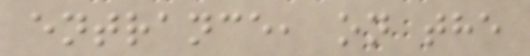entrance, on the
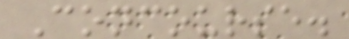Concourse.
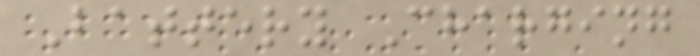Battery Charging
